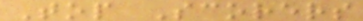Top Scorers
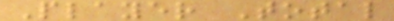Player Total
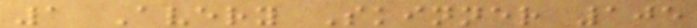1 Avery Skinner 105
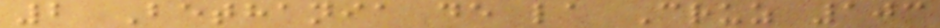2 Bethania de la Cruz 103
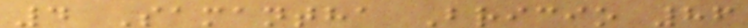4 Samantha Bricio 86
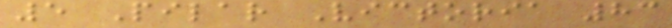5 Pilar Victoria 83
